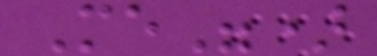Me")
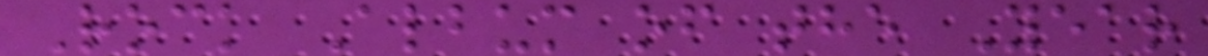Rock Album of the Year
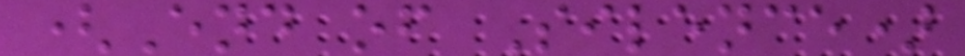(End of Silence)
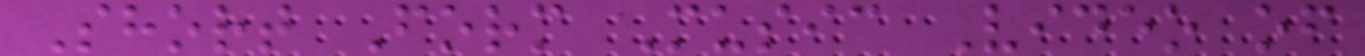Short Form Music Video of
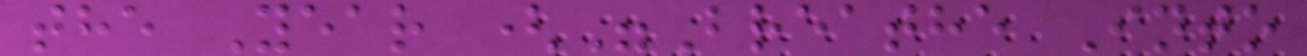the Year ("Breathe Into
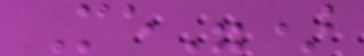Me")
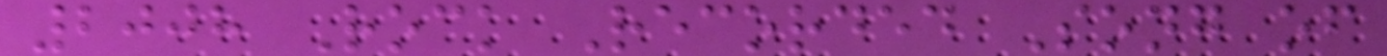2008 Rock Recorded Song of
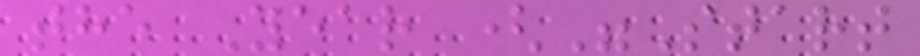the Year ("Start
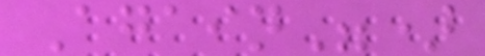Again")
